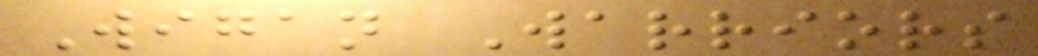Wigan Warriors
